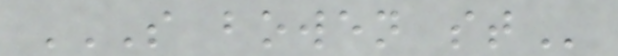S BOWEN ST
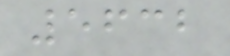5632
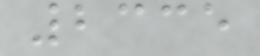2335
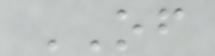OF
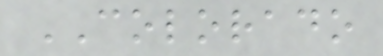COLORADO
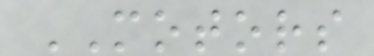MOTORS
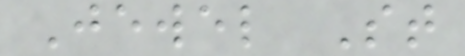Jewel St
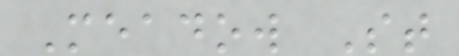Meadow St
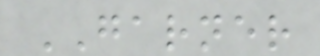GARNER
